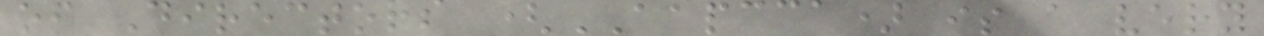of Directors (AAPCCA) is a very
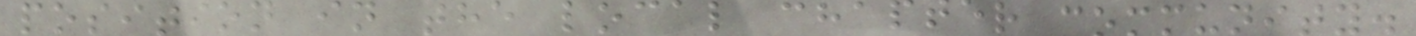position in the local chapter community.
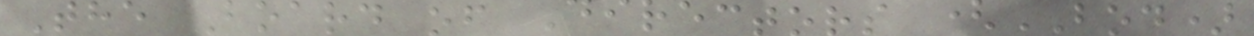The Board of Directors (BOD)
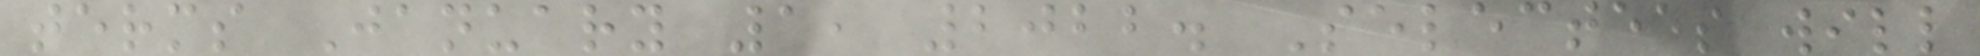terms January 1, 2022. Selectees will
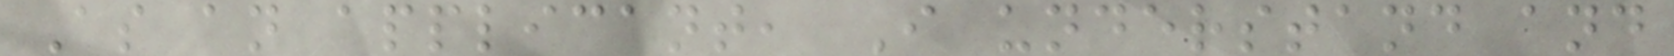As an applicant, I understand and
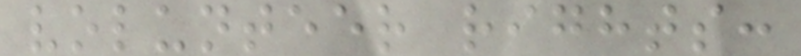volunteer rights:
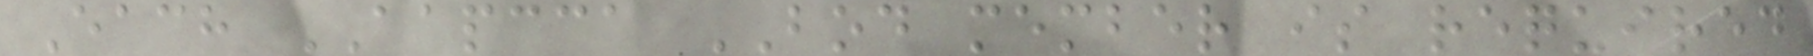Each AAPCCA BOD member is required
